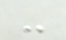-
